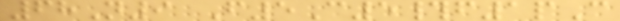68N9 F5C5#f1pC
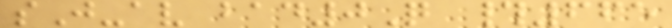sJ-av bad0Q #665
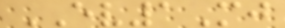EV1Mj
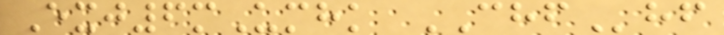Exj6mUmhk CHFhf
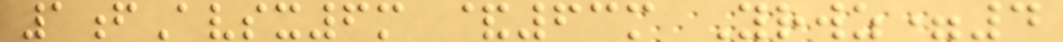1fAvsx6m &63m Yrwz=4
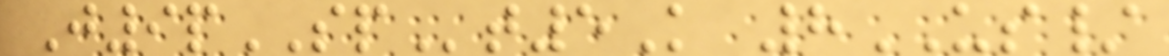J9pSPt5K 8US/
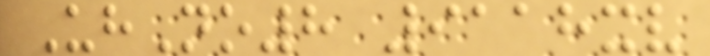UhNo8 9118xv
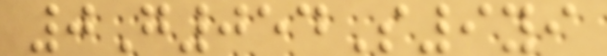0G054S9yi
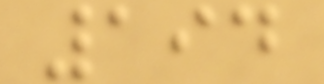194
